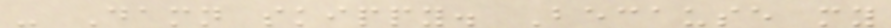- Damn skippy. Because my
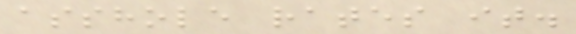asshole rates it.
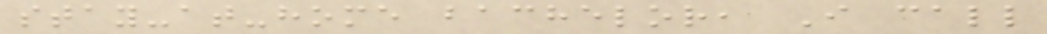stay-at-home bachelor, I call
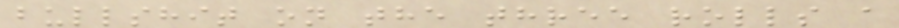bullshit on the three rolls a
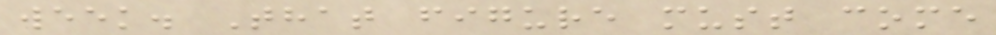week. That figure must come
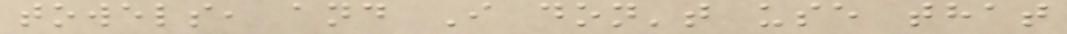towels, and I don't use that
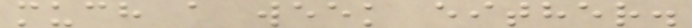much a week either.
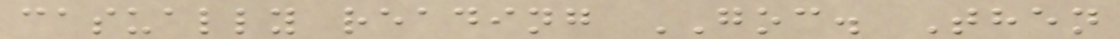casually reading GOC. Then
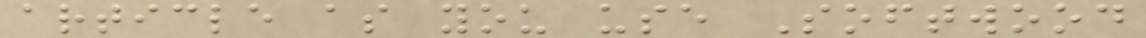article as you use Softwood
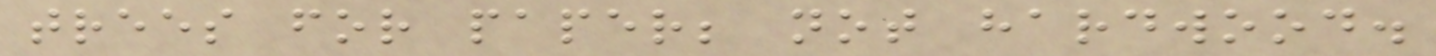trees for paper; not hardwood.
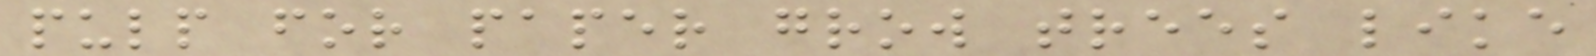pulp for paper grow trees like
